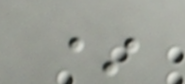*
